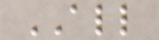ALL
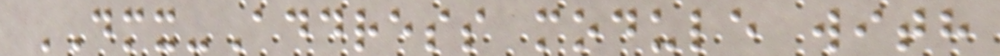DMX-Address module with
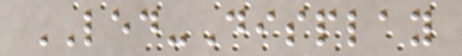LED-Display
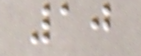10
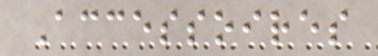Accessoires
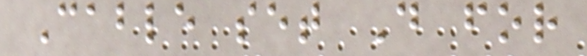Cable set D for
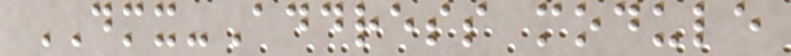DMX-Address module
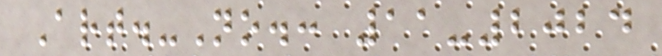Art.-No.: 11-2024
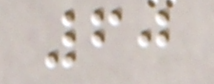60
